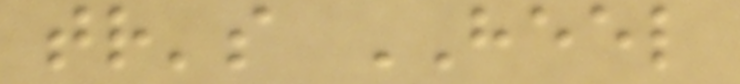tr's HEEL
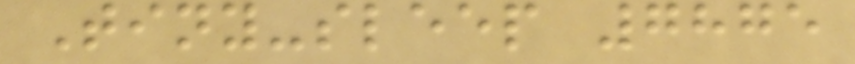Tiny-sleep 7875
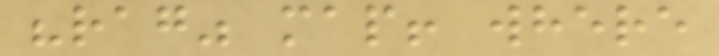"rag" map! where
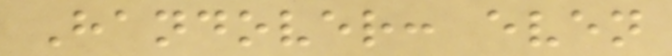Handover: even
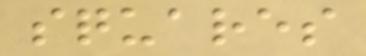squares
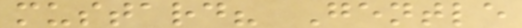mustard? Gentle
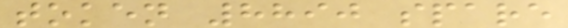token 8890 spare
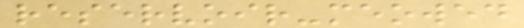reservoir-meowed
